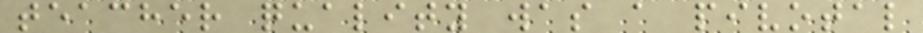teacher quality was a pivotal
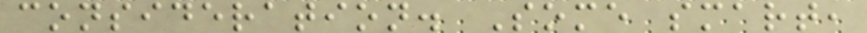consideration. Some smart,
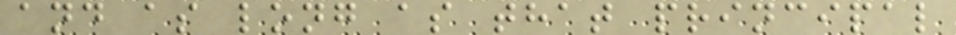and as long as that principal
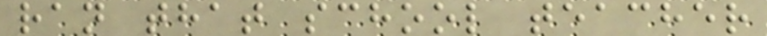ran that school teacher
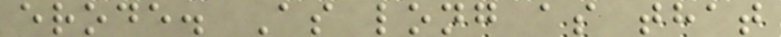erode. As long as that
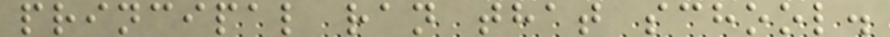principal ran that school.
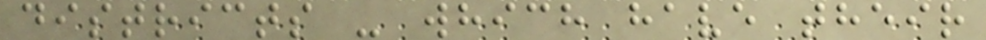districts - which have their
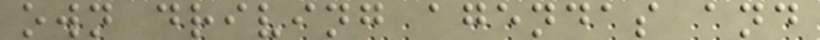own driving agendas and
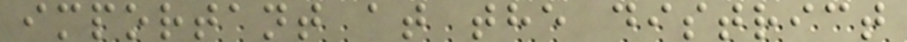important at the district
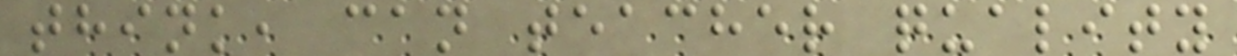think, can teacher quality
